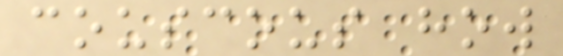couscous how
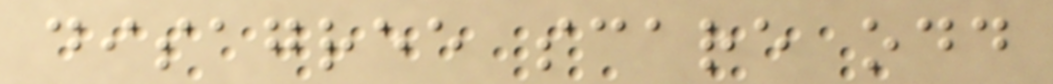disagree scare odd
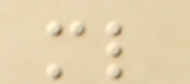ml
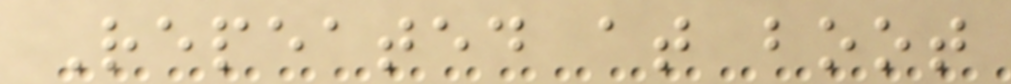Repeated at boot
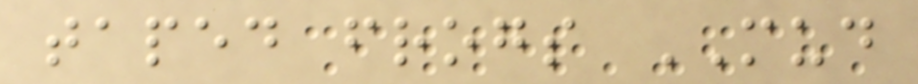taped frogs MUD
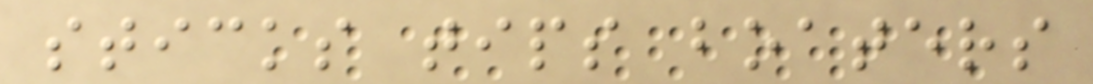sticks tips boaters
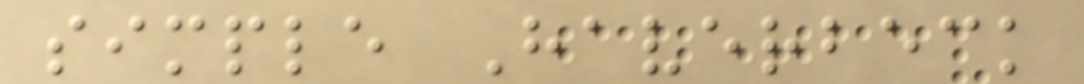simple Haverbeck
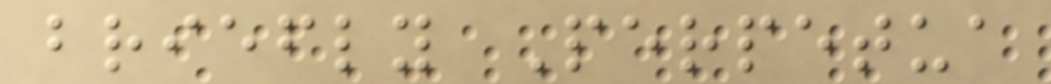briefly Perpetua
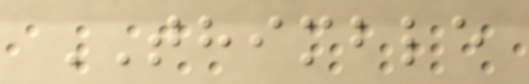THIMBLE
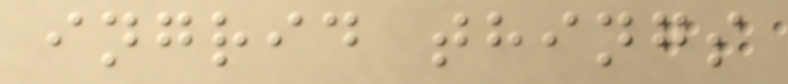ingrid things
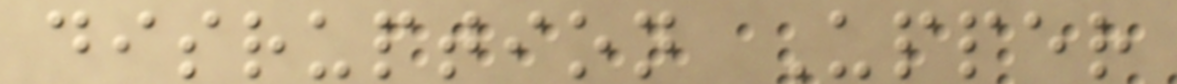disruption Upper
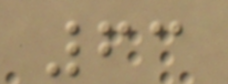63
